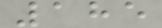185
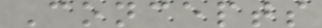Concepts
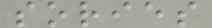sories
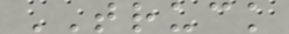TRUCK
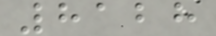8128
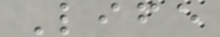Life
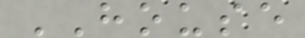HOUSE
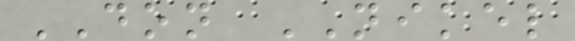DON NIKEL
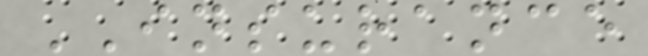INSURANCE
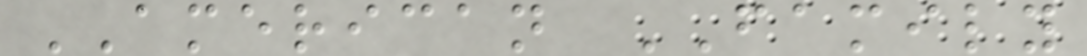AMERICAN FAMILY
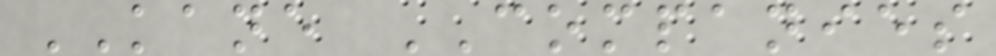KANE COMPANIES
